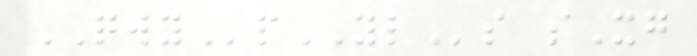QWYpYLs sXg
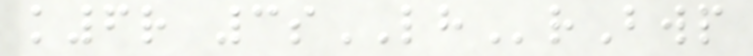k6r 3sLHrBwp
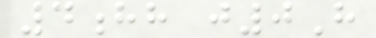4hh j0H
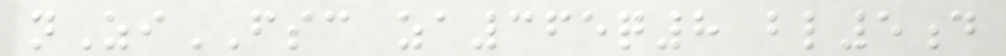nZiFSC za365q8 bl5d
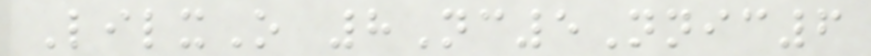LilxO 8Nc5Nnic6
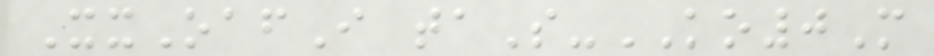XxOafI taS-KO0M
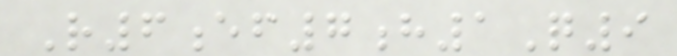R6ef7h1Q9
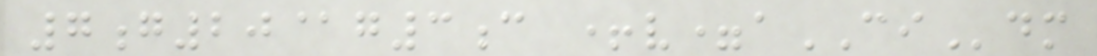7g20@g3c +v=aCIdm
